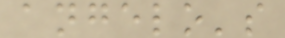angelo's
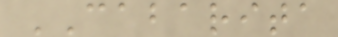CABARITA
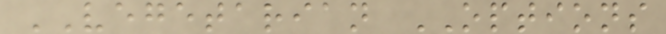VEGETARIAN OPTIONS
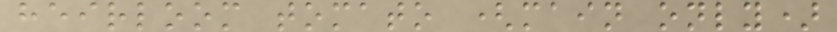heirloom tomato (main only)
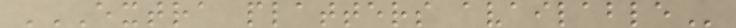EXTRA PLATTERS AVAILABLE
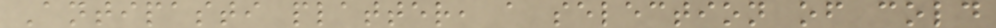Antipasti platter, a selection of cold
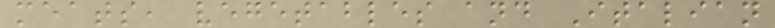meats, vegetables and Italian
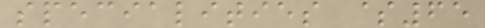specialities $65
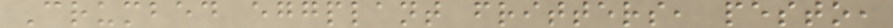Crumbed eggplant fritters, pesto,
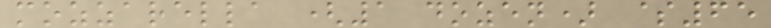mozzarella (1 dozen) $65
